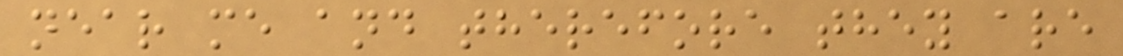near me and therefore they are
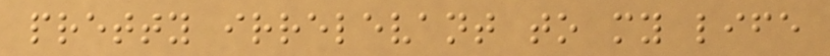pretty irrelevant to my life
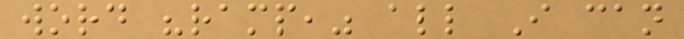word "ramp," all I can
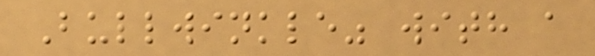Bullwinkle" with a
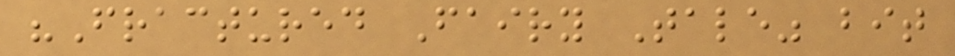"Fractured Fairy Tale" bit
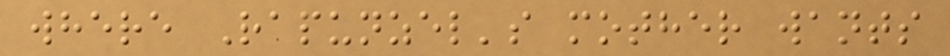where Rapunzel's mother wants
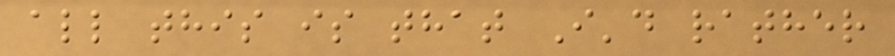all this is that I'd rather
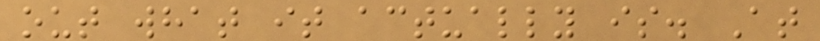out what it actually is. At
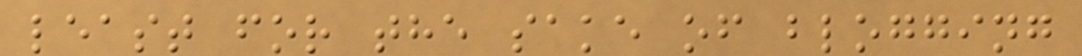least for the sake of blogging
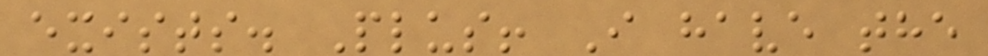exists. Plus! I have the
